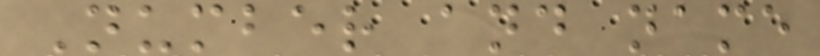Number and name
